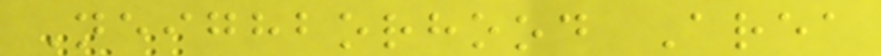Neighborhood Area
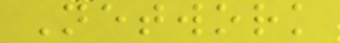Network
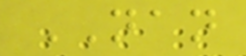NAN
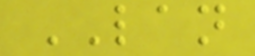LAN
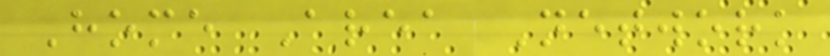Home Area Network
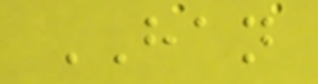HAN
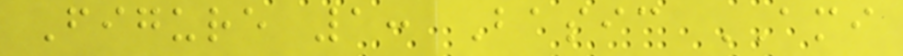Figure 1: Basic AMI
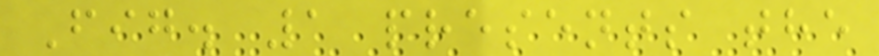Fig. 1 presents the
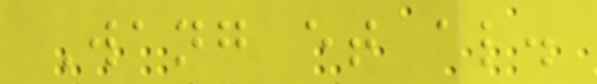Wang et al.
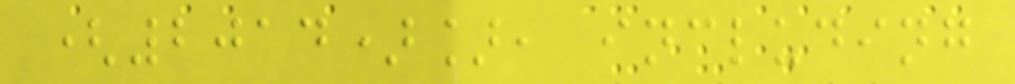(2014)], including
